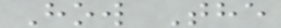How The
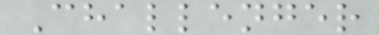Challenger
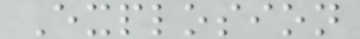Explosion
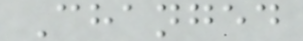Changed
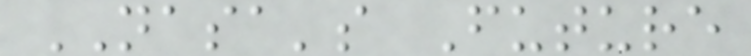NASA's Future
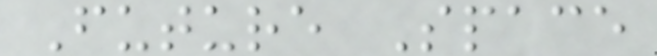Future Space
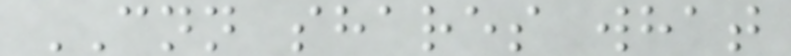CNN shares what
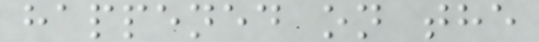happened on the
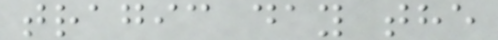tragic day the
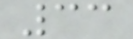33
